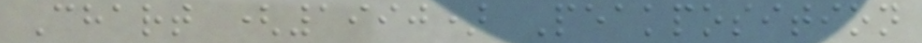Chart (1990) Peakposition
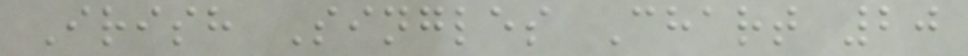Irish Singles Chart 20
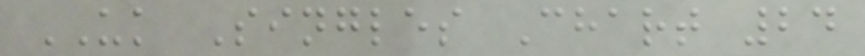UK Singles Chart 24
